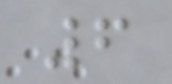6
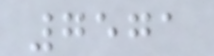7571
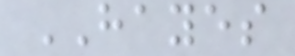HAYES
